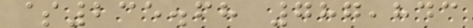$235.68 787,843
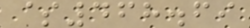$468.69
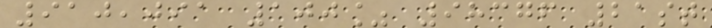910,091 100% 98376 21st
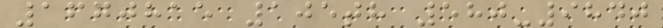1670815 105th 580-9840
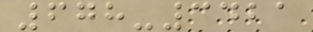678-3421
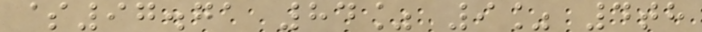$97.71 84% 9% 4th
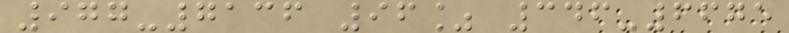977-7136 96% 346-6675
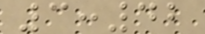3:42
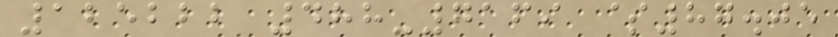125222 488-7169 $87.05
